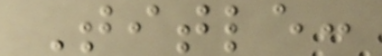Title:
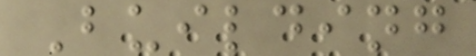Building
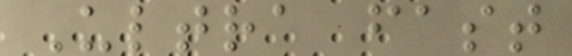Ultra fast
